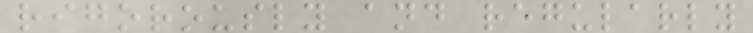rigorously and regularly
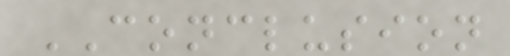CONCLUSION
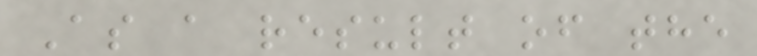As a result of the
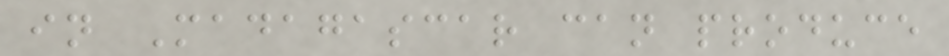in Madagascar can produce
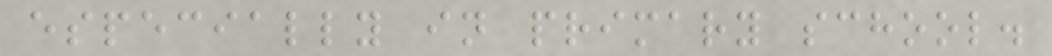especially in primary school.
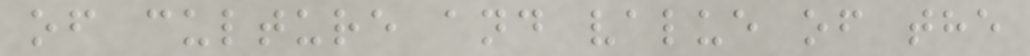of culture and value of the
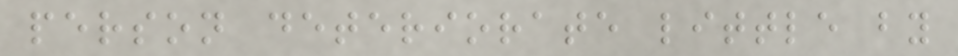person deteriorate little by
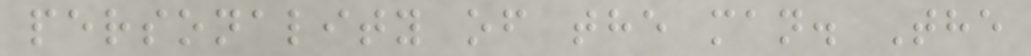personality of the man. The
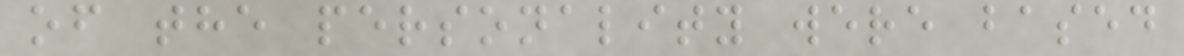of the personality were based
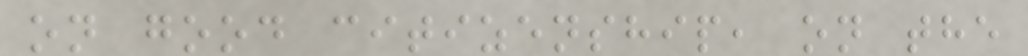on good citizenship, on the
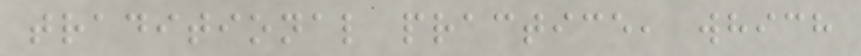traditional practice, which
